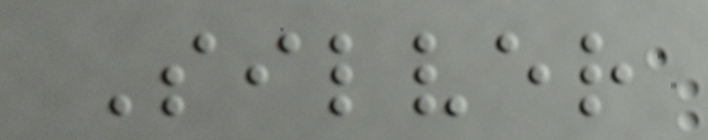Silver
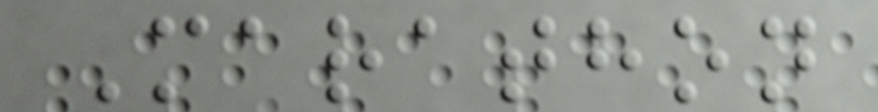Marathon
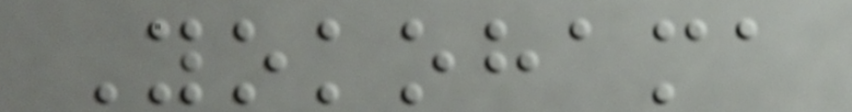Yokohama
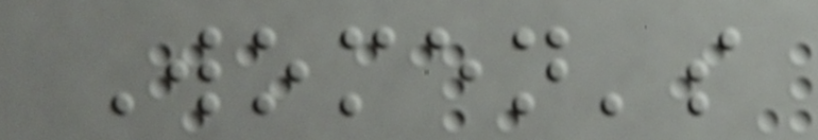Women's
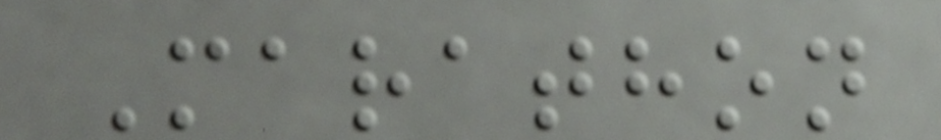Marathon
